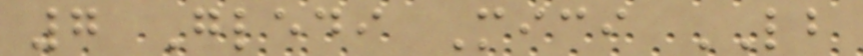7 Gledi Mici LB
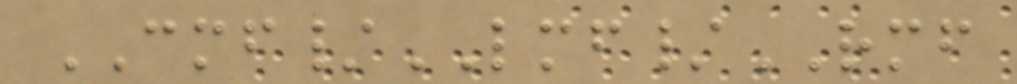CMF/LMF/RMF
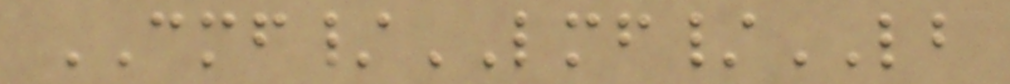CMF/LMF/LB
